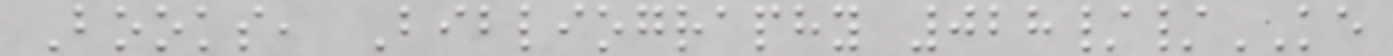Books, Bibliography 028//KE
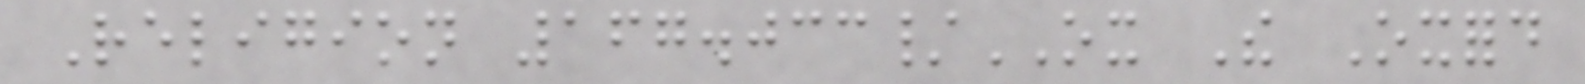Religion 167.033/OX The Oxford
